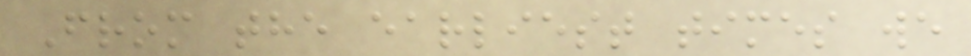From the earliest times we
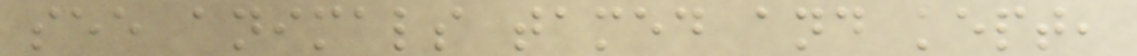see animals tamed and kept,
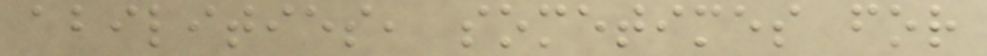abilities, sometimes for
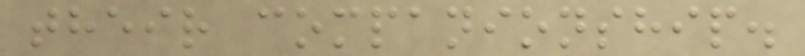their companionship.
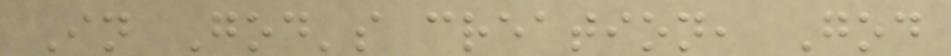In God's creation, God
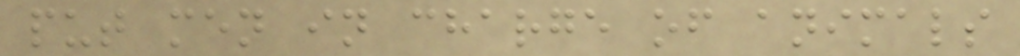put men in charge of animals
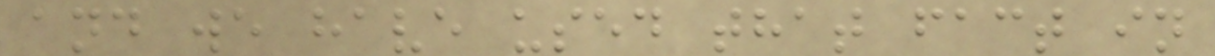and we have used that fact in
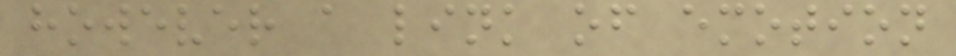however a link of emotion
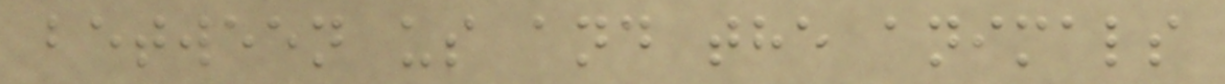between us and the animals
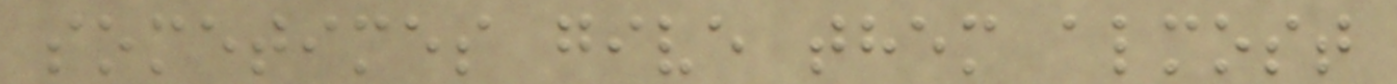sometimes give them almost
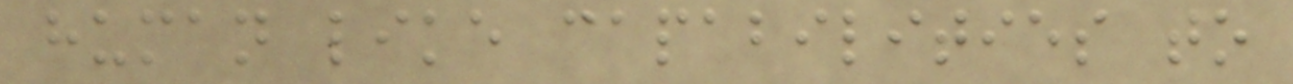human like capabilities to
